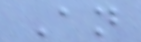An
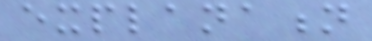explanation
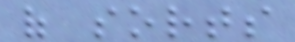of sorts
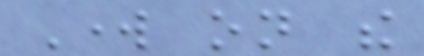Work on the
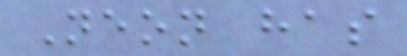Neon has
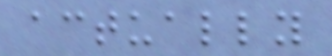actually
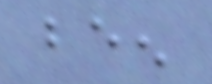been
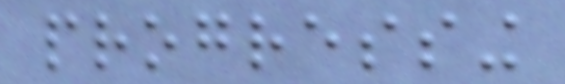progressing
